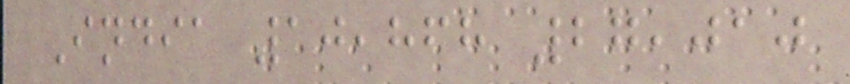India 10,868 27,010
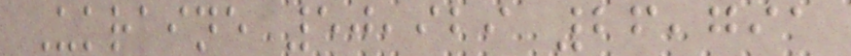Ukraine 50,929 26,791
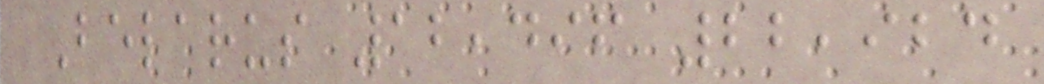Belarus 12,496 22,924
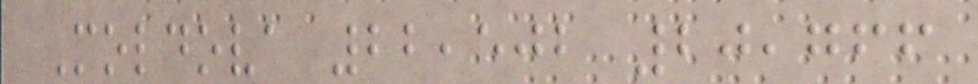Moldova 22,502 20,766
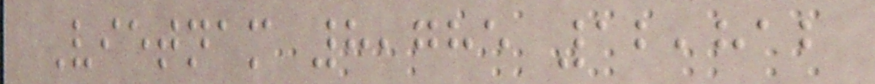Vietnam 8,785 12,812
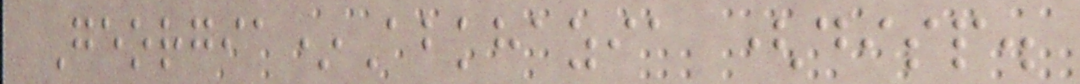Georgia*Abkhazia (disp.
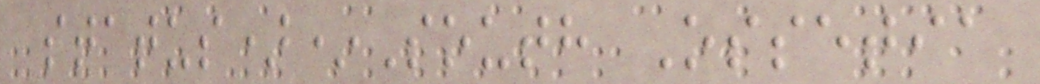status)*South Ossetia
